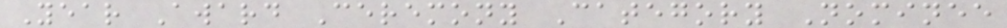Year Award Ceremony Category Nominee
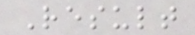Result
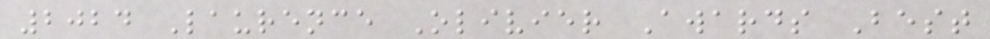2024 Laurence Olivier Awards Best
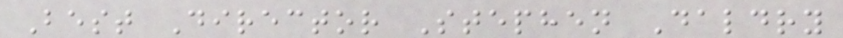Best Director Stephen Daldry
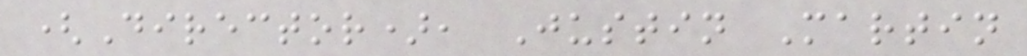(Director), Justin Martin
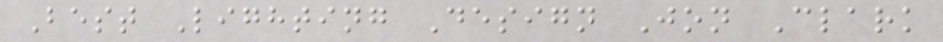Best Lighting Design Jon Clark
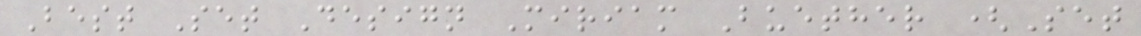Best Set Design Miriam Buether (Set
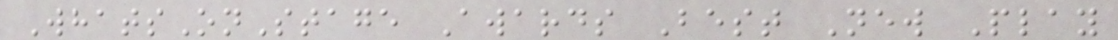WhatsOnStage Awards Best New Play
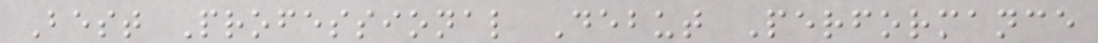Best Professional Debut Performance
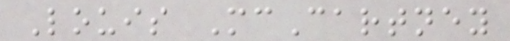Louis McCartney
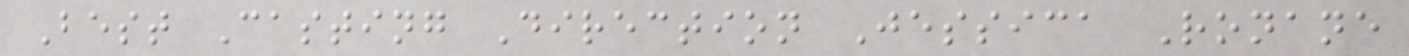Best Casting Direction Jessica Ronane
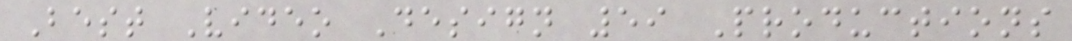Best Video Design 59 Productions
